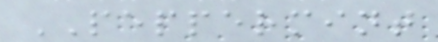PEPPERMINT
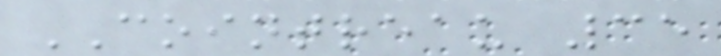COINTREAU 35
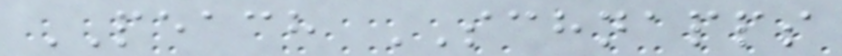PEACH SCHNAPPS
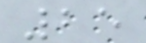25
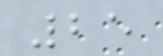25
